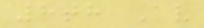8th Av
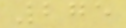275
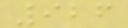926
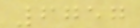6757
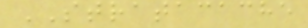STRATACACHE
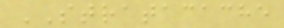STRATACACHE
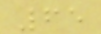65
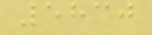5830
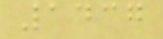1437
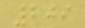209
